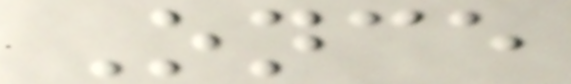Once
